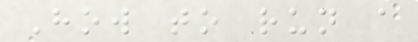How to run a
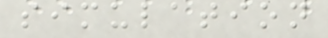simulation
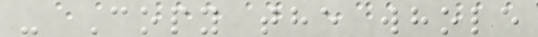- Copy the whole
